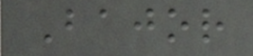Bajor
